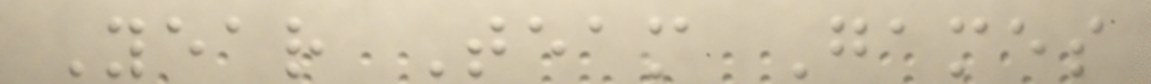Year Team Games
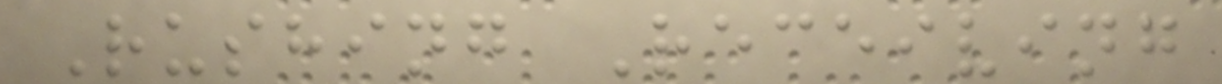Rushing Receiving
